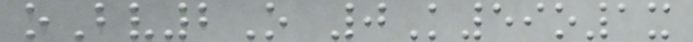oBv2O 0K59o1x
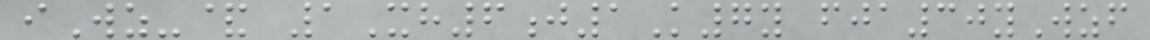iWz-& 1Xh6j1K7y fja30yWzf
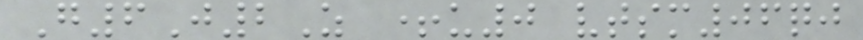G6J2Z +u0 vtsm06qj
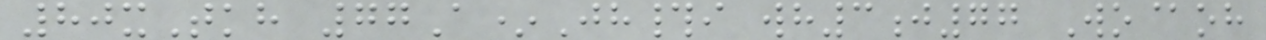80xTkh 77A*Jh#i wh3j77 Wo@oh
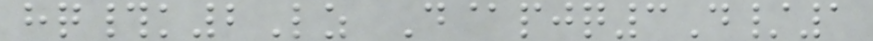hq#k2Lz D@pjq3D/1
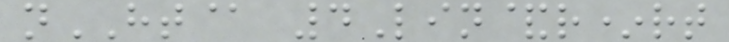nHT@ 4Lin&r*rt
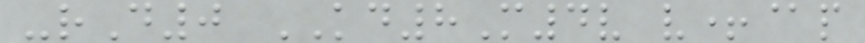-rD0 KD8M4v v+@p
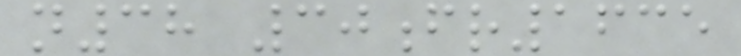n38 30fr1635
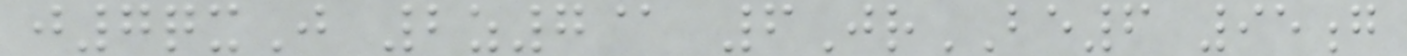j7qxJ 2z7@ 6JrBE6 95g
